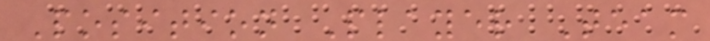Position Player Team
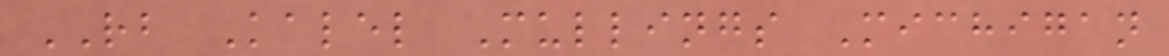RB Kalel Mullings Michigan
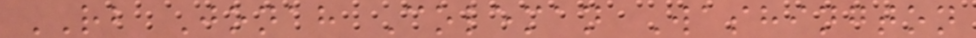RB Jonah Coleman Washington
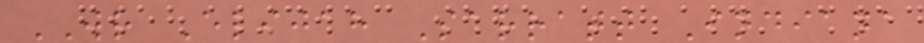WR Elijah Sarratt Indiana
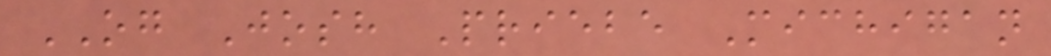OG Josh Priebe Michigan
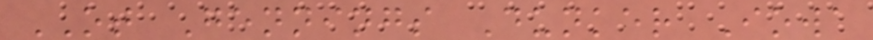OT Gennings Dunker Iowa
